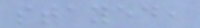stayed,
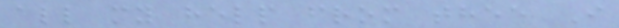all my help from thee I
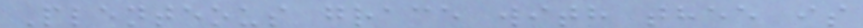Plenteous grace with thee is
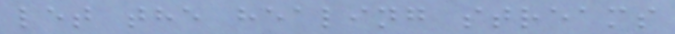let the healing streams
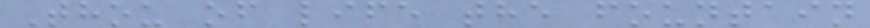Thou of life the fountain
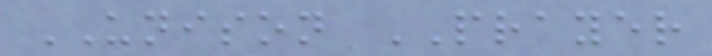UNISON PRAYER
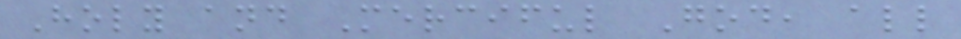Holy and Merciful God, all
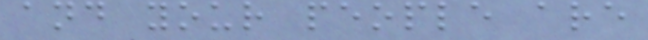and your people are
